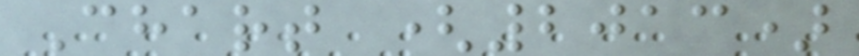Chart (2013)
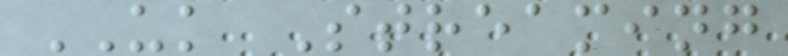UK Streaming
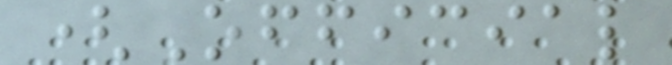(Official
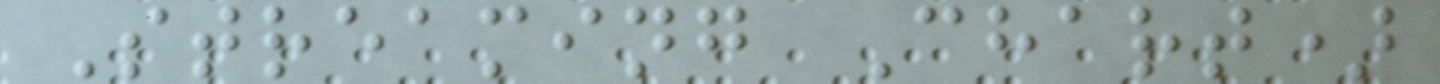Streaming Chart)
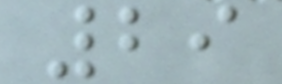29
